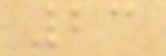23
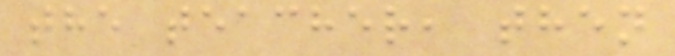the teacher, then
